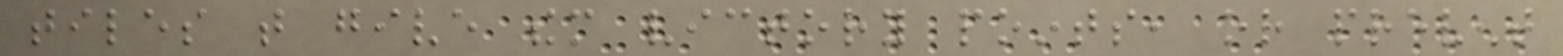tiles that give them victory points, or prevent
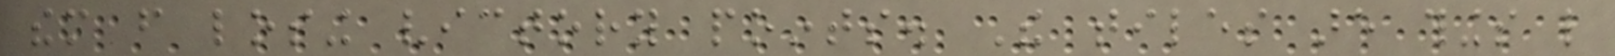them from losing victory points. The tiles are things like
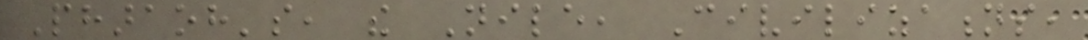Pharaoh's, the Nile, Civilizations,
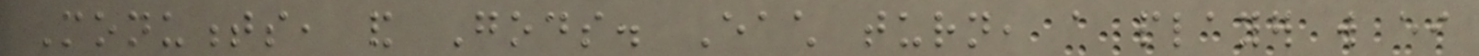Monuments, and Gods. Each turn, a player will either
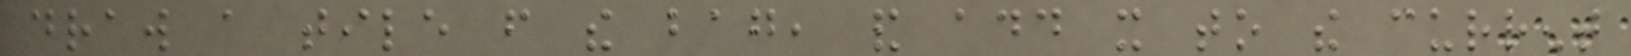draw a tile from the bag, and add it to the current
